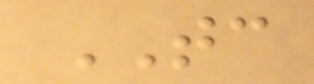TC
